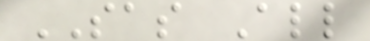SAS All
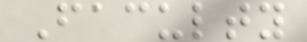Faculty
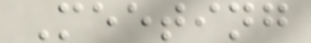Meeting
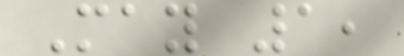May 1,
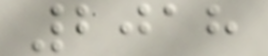2018
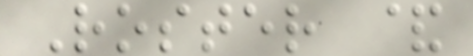Roster &
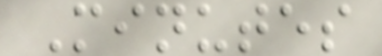Minutes
